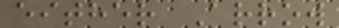either Arrow
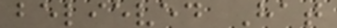believed Hat
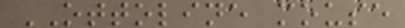OTTOLINE mouse
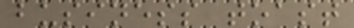business toast
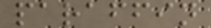paraffin
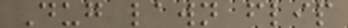Dug lawn flip
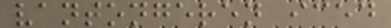vantongeren iced
